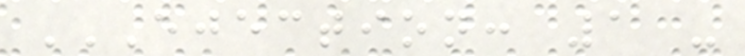EJECTION: 1 -
